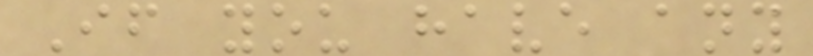If you have any
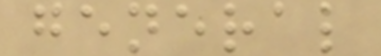general
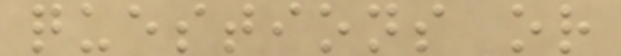questions or
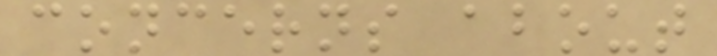concerns about
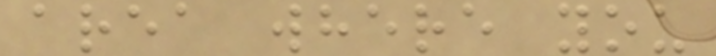area where you
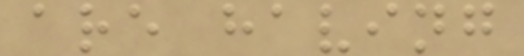are having
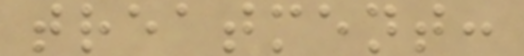treatment:
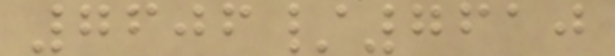7606/7610
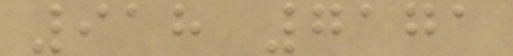918 7171
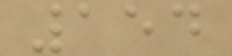154
